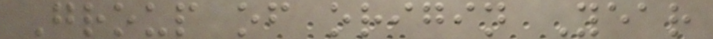Group of origin Year
